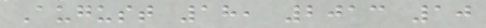August 18, 2013 10
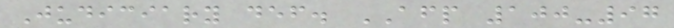Judiciary def. AFP 100-97
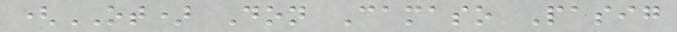(OT) Don Camaso Pasig
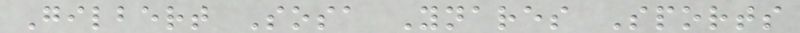Gilbert Sosa Ynares Sports
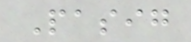Pasig
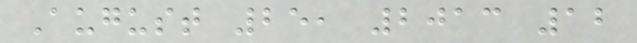August 25, 2013 12
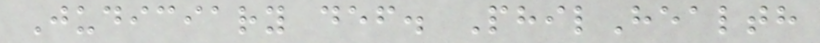Judiciary def. PhilHealth
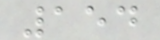154
